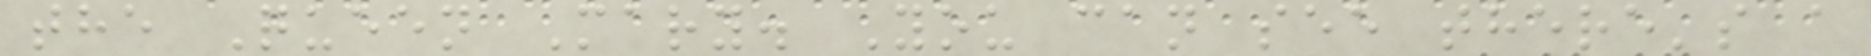the Queen Mary. You can see there's a
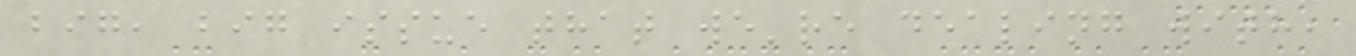big, big issue that we're dealing with,
